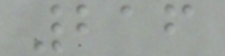216
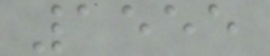1555
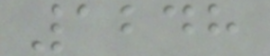1248
